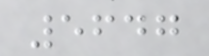5647
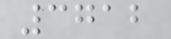3712
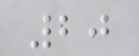20
